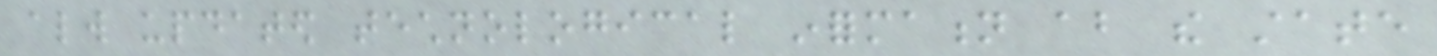always updated technological information about the state
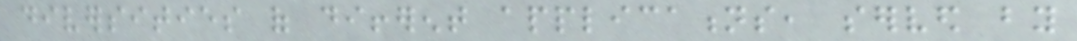diversities of different applications, served by
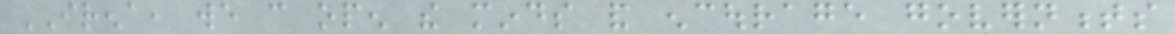IRENA, we can open the minds and encourage governments
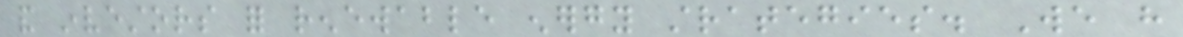and investors for renewable energy strategies. We have
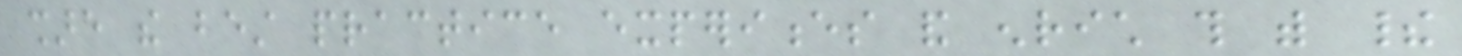share the best practice experiences and enrich this with their
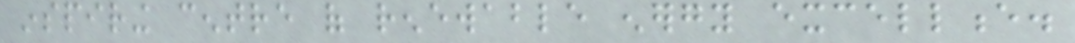inspiring centre of renewable energy excellence.
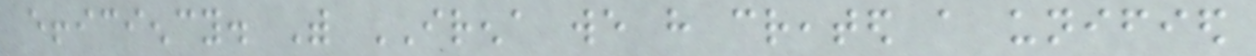efficiency. With IRENA we have created a unified
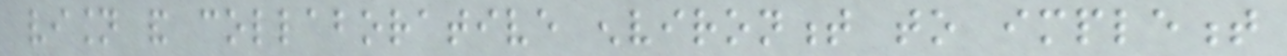vision and collaborative environment to implement
